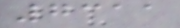7311
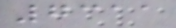7311
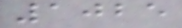1025
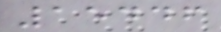15446
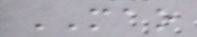MAO
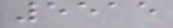5515
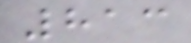813
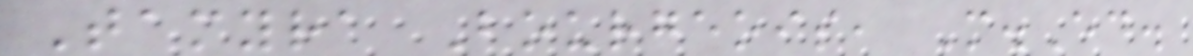Tamyra Bourgeois, M.Ed.
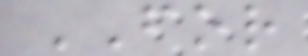FOR
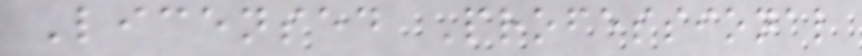Licensed Professional
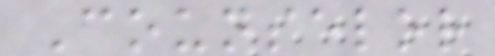Counselor
